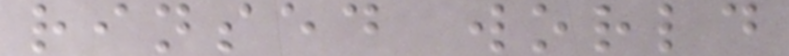rinsed world
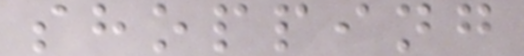shopping
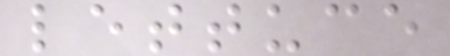lettuce
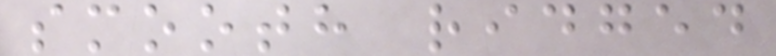smooth ridged
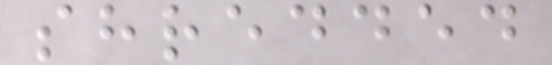shredded
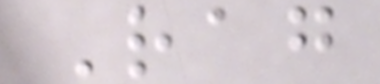Rag
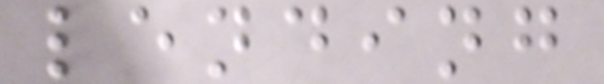lending
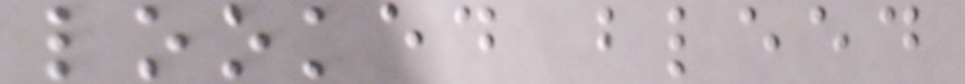looked bleed
